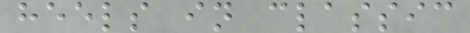heels in classic
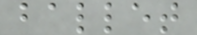ballet
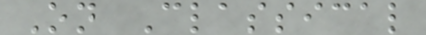On Classical
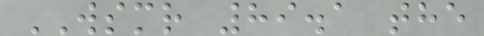WSMR 89.1 the
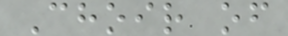Choir of
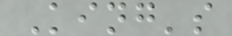King's
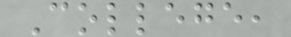College,
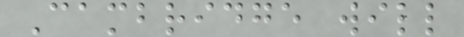Cambridge will
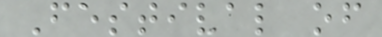Festival of
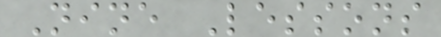Nine Lessons
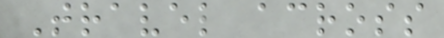Travel across
